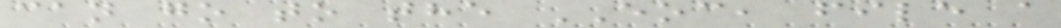can go to the EOC, file a
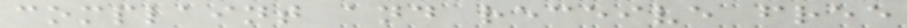complaint and receive free
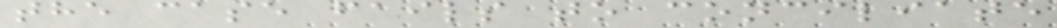the case fails to conciliate
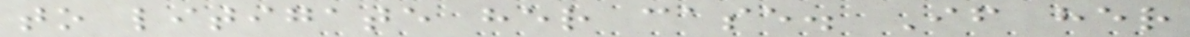to litigate her case. If her
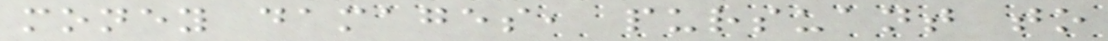money damages, pursuant to
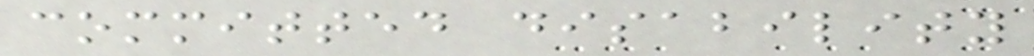committed disability
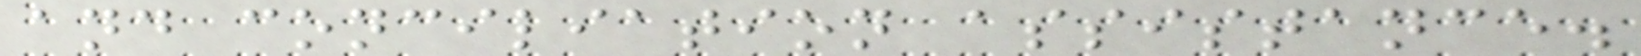and conciliation assistance.
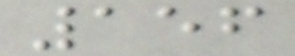156
